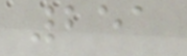251
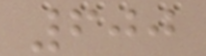600
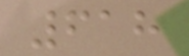618
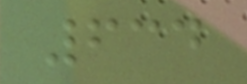634
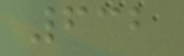632
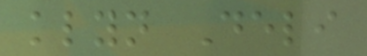klyn Deli
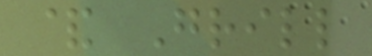& Grill
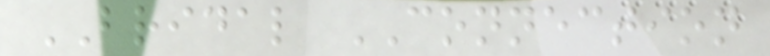BRIDAL CONNECTION
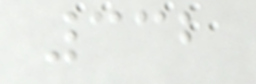332
